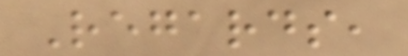Regards,
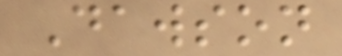Dawson
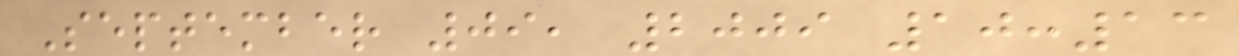September 09, 2009 10:13
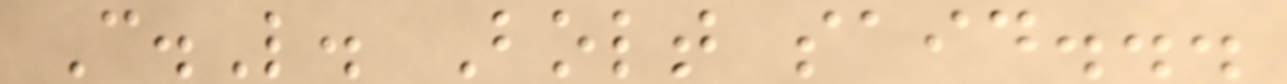C.L. Bolt said...
